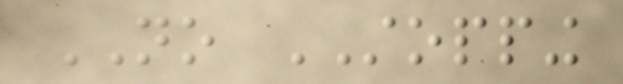NO STOPPING
